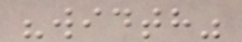"width"
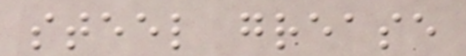steel grease
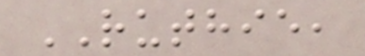RUTHIE,
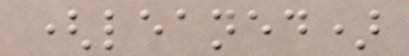(leaned)
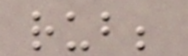rub;
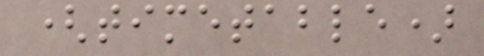(timetable)
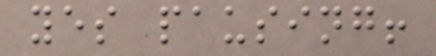yes pausing!
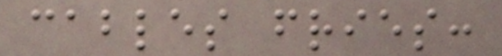cables fries:
